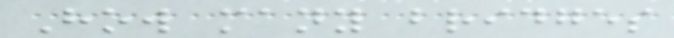How many bridges
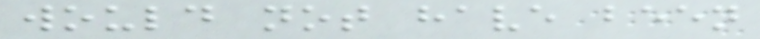would not have been
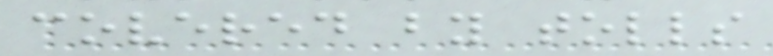covered by tolls
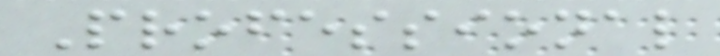Professional
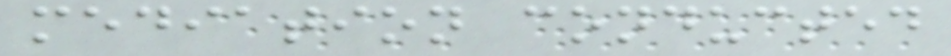mediation conducted
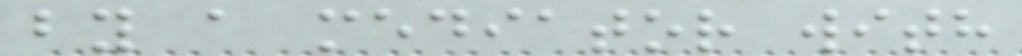by a mediator with
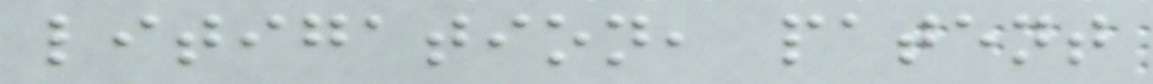litigation, patent
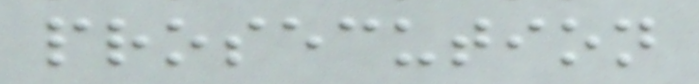prosecution
